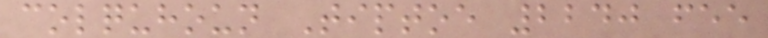colquhoun Tiptoe 2240 fee
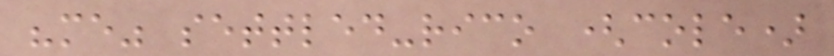"me" settled-rico (cole)
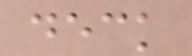deck
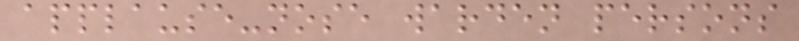applause-nose warden persons
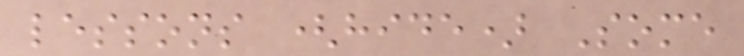lessons (hide) Some
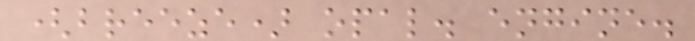(breeze) opal. engine.
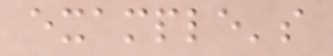example's
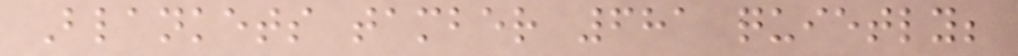Blankets tamber 681 quietly;
